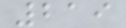219
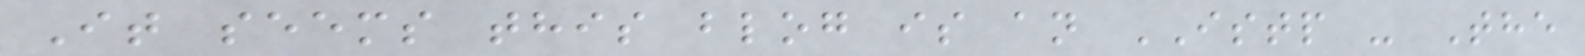It seems this blog is an ISTP - The
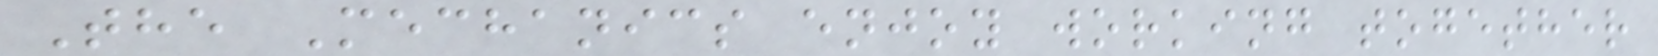The Mechanics enjoy working together
